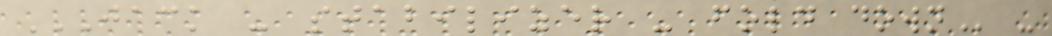JACK - STABILIZER - FOLD DOWN -
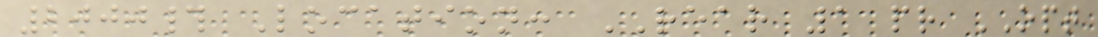2000# Location: REAR 1 pr OPT
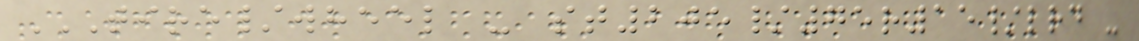TIRE/WHEEL - ST205/75R15/LRD -
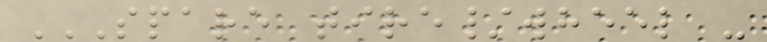SPARE TIRE/WHEEL -
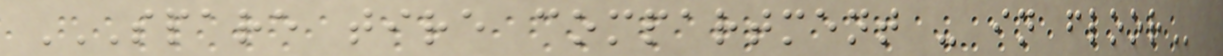SPARE TIRE COMPARTMENT - IN FLOOR
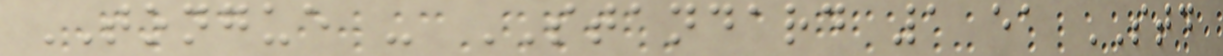TONGUE - STANDARD 1 ea STD
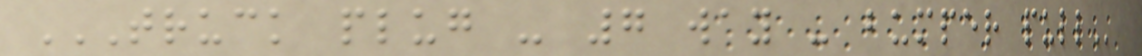TRUCK PLUG - 7 WAY - BUMPER PULL
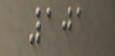101
